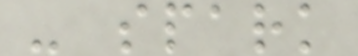- spark
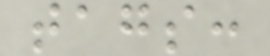tags:
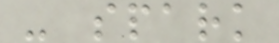- spark
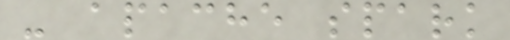- apache spark
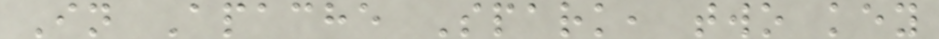In Apache Spark, two key
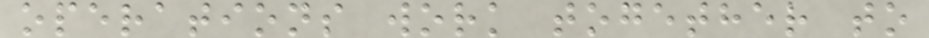operations work together to
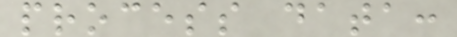process data:
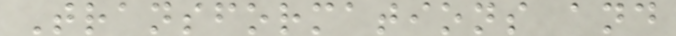Transformations and
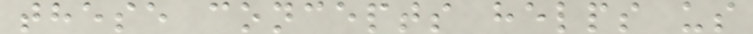these concepts helps us
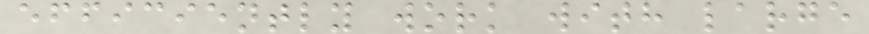efficiently work with large
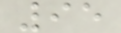95
